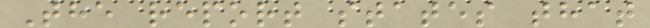The report states that
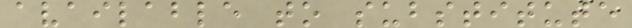available to substitute
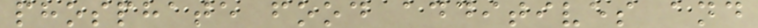phosphate food additives and
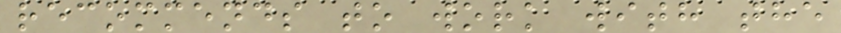recommends to work with the
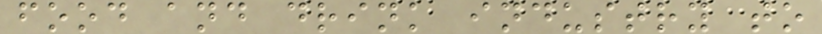food and drink industry to
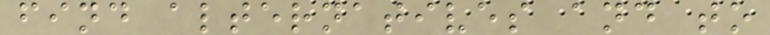find alternatives and to
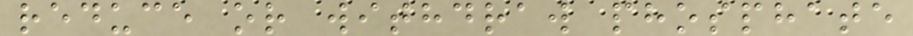reduce or withdraw phosphate
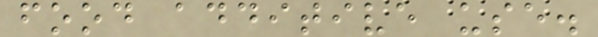food additive use.
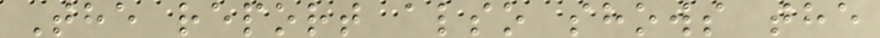The report also shows the
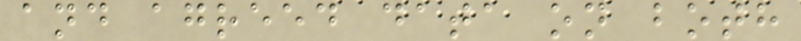and agreed data on both
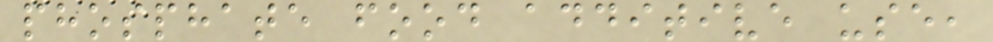phosphate food additive use,
